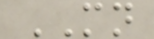MN
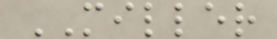MILLER
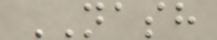NASH
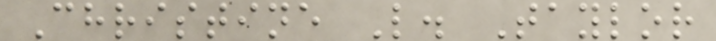Christine L. Taylor
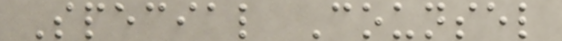Special Counsel
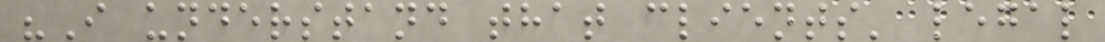"I understand that clients' legal
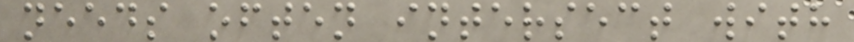needs often intersect with
